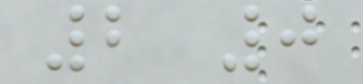2 0
